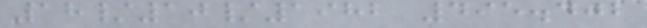18/10/1982 495.402
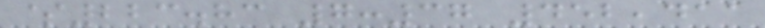$223.83 7:37 452,411
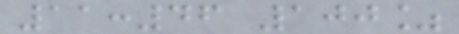11:46 100%
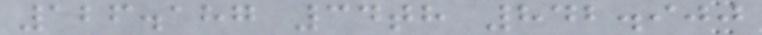126.187 34th 842.900
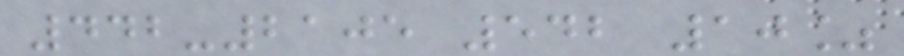442-2105 542 10%
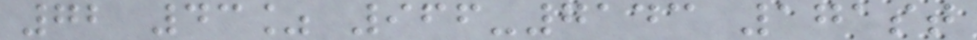72 43% 966-7143 171st
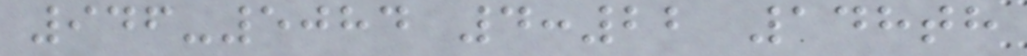946-5084 4:22 148th
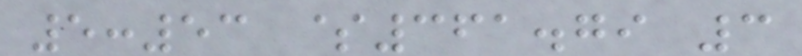5:53 $361.79 3
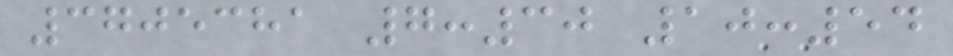3705381 7:30 10:54
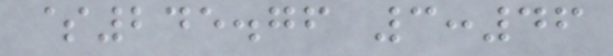$245.76 3:46
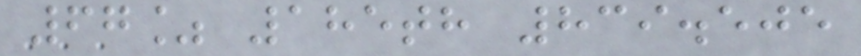67% 185th 839.505
